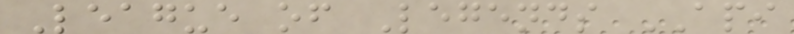League of Legends API
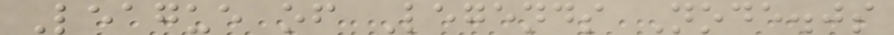League of Legends Node.js
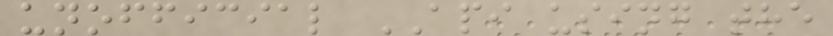unofficial API using the
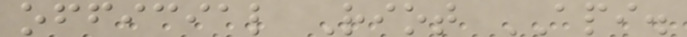official Riot API.
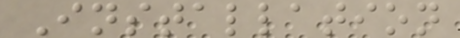Installation
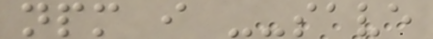npm i --save
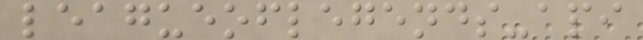leagueoflegends-api
